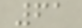61
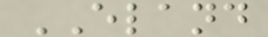ELAND
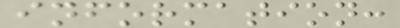information:
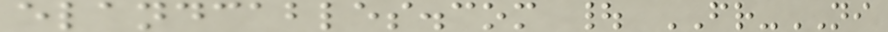elandcables.com | FR-NI
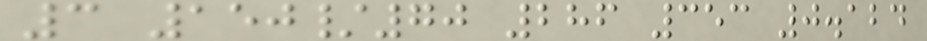3 150/70 286 353 0.124
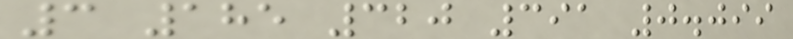3 185 320 391 0.099
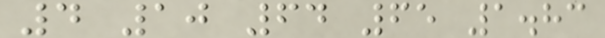4 10 64 65 1.83
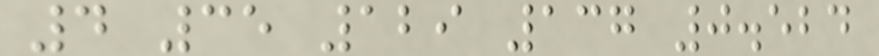4 35 129 137 0.524
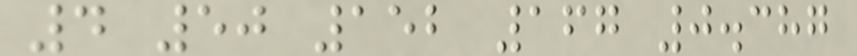4 50 152 167 0.387
